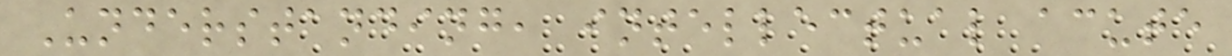Understanding, intellectual acute
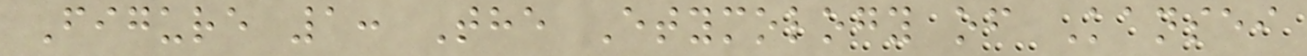Figure 1: The Etymology of Kansei
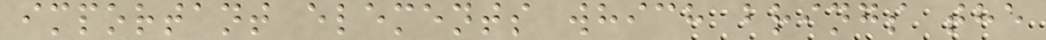important elements which brings the
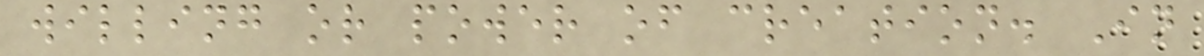willing or power of creation. In
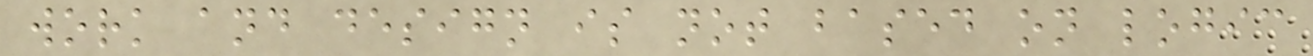work and design is not based on logic
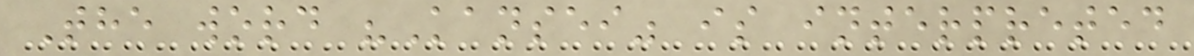The word "Kansei" is interpreted
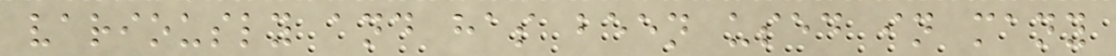variously and has been used in many
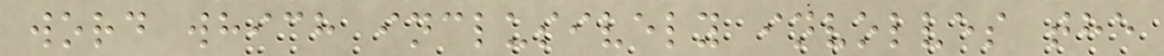word which inclusively involves the
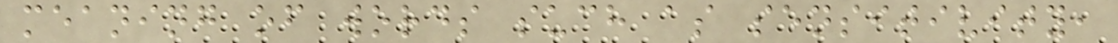meaning of words such as sensitivity,
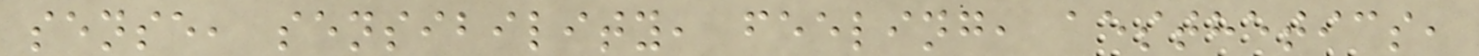sense, sensibility, feeling, aesthetics,
